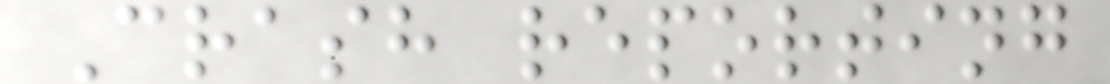Crash reporting
